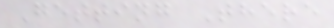Getting There
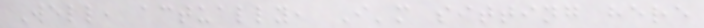Well, actually, I'm sitting here
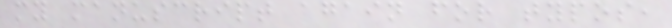my manuscript again for typos,
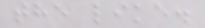the like.
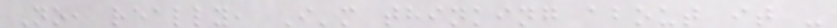No, really, I'm thinking about it -
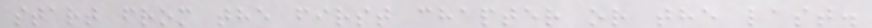start from the first chapter or the last.
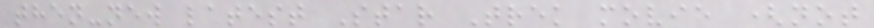then-new latest Star Trek movie (not
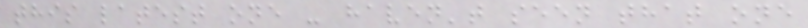this latest one - haven't seen that one
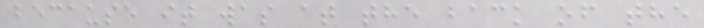because it was at the back of the
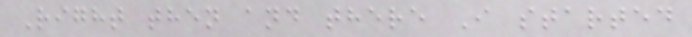Right then and there I started
